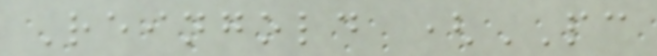Reingold (PC
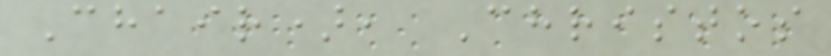Chair), Christos
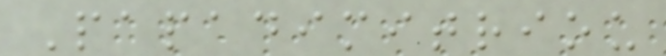Papadimitriou
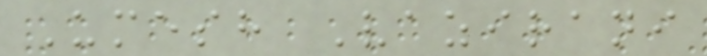Umesh Vazirani
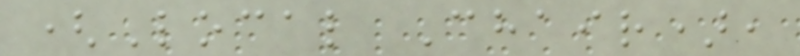(Local Chair),
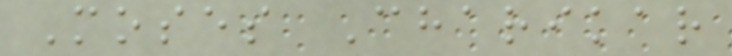Moses Charikar
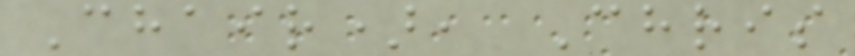Chair), Chris
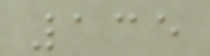135
